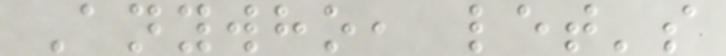Anywho, let's
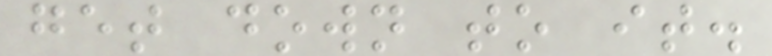get down to it.
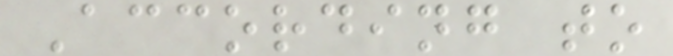According to
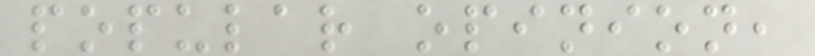popular opinion,
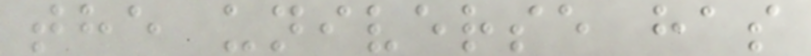the universe has
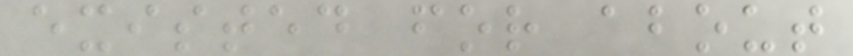existed for about
